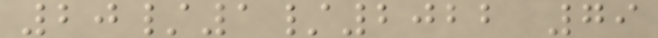20/1/2022 79
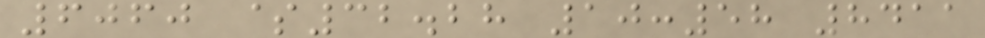6060 $32.28 10:58 8411
